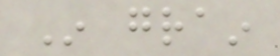In grain
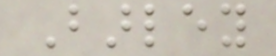Barley
